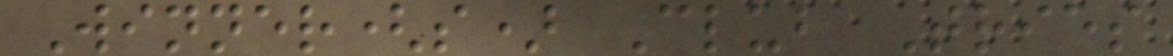Winner(s) Club Tries
